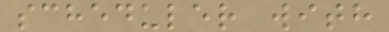scheduler with
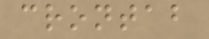crontab
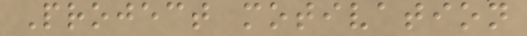Project motivation
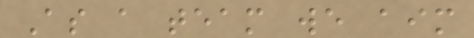As a team we aim
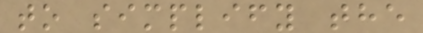to simplify the
